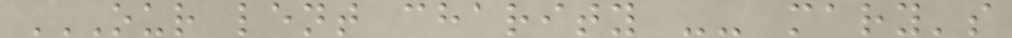OUR LENT CHARITY -- MARY'S
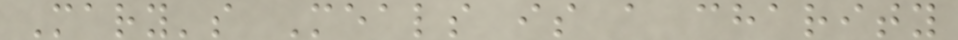Mary's Meals is a charity
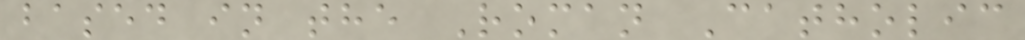based in the Roman Catholic
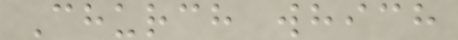Church which
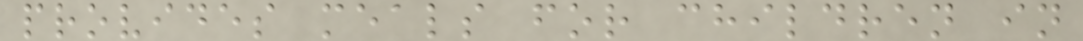provides meals for children in
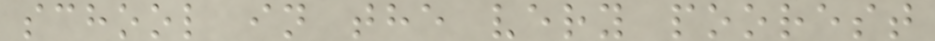school in the very poorest
